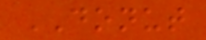DONUT
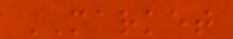MARKET
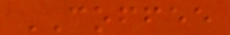COFFEE
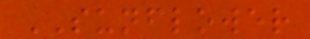SUNFLOWER
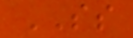SS
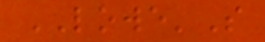LOWE'S
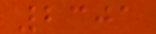2301
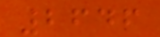2646
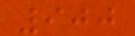900
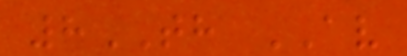8TH AV
